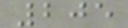205
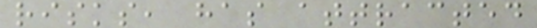risks, has attracted
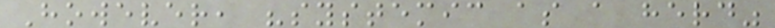However, "systemic as a herd"
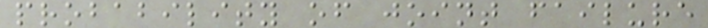probability of joint failure
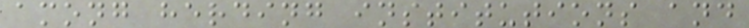among herding institutions and
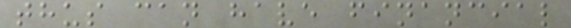thus can have financial
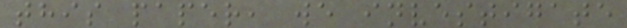this paper, we investigate
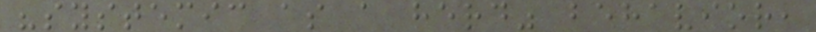"systemic as a herd" behavior,
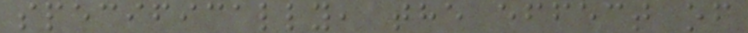specifically, the effect of
